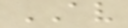AV
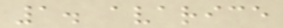1. avarice
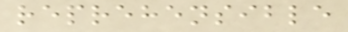reprehensible
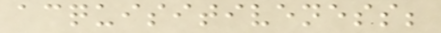acquisitiveness;
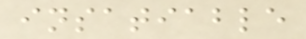insatiable
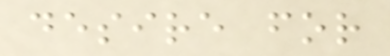desire for
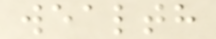wealth
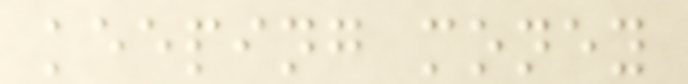keeping money
